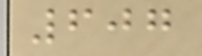607
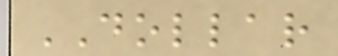DOLLAR
